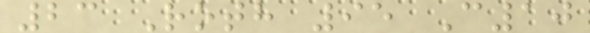23 Roth 95 C10
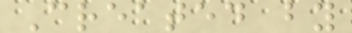Created by
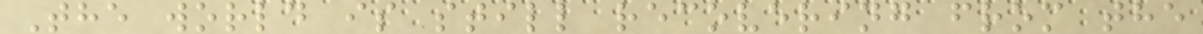The world is still recovering from the
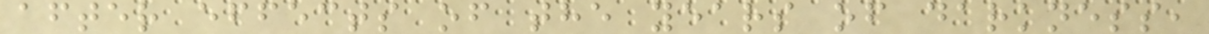after effects of the years of darkness,
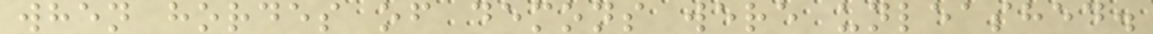when hordes of demons were unleashed.
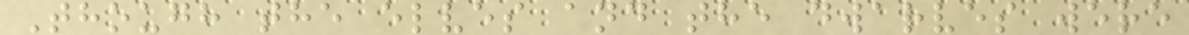Though the elves and the dwarves were
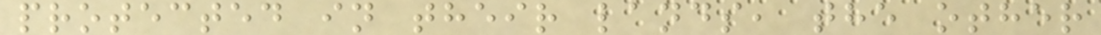protected in their lands, the other
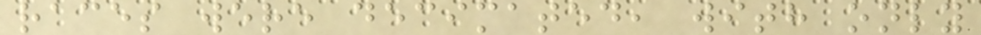races were decimated, with only
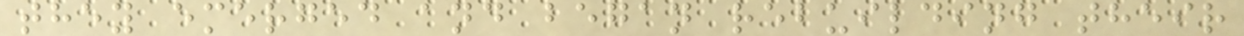they emerged and began rebuilding their
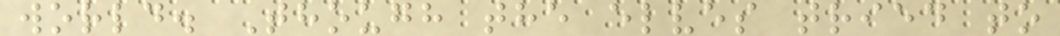world. Though the elves tried to
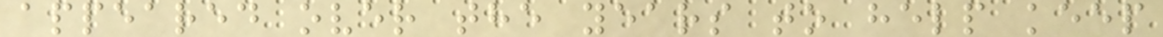appeared over the years to help keep
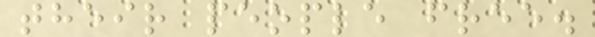their people free.
